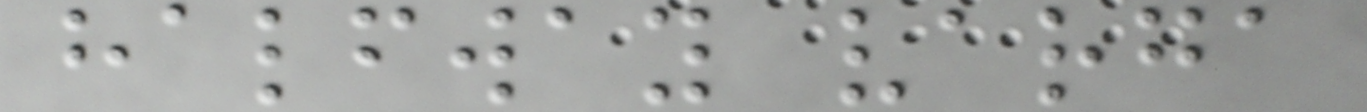halfway varga
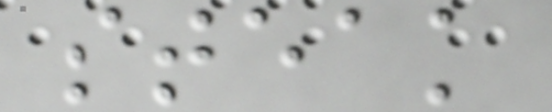steak
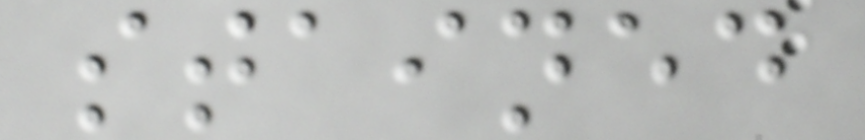stained
